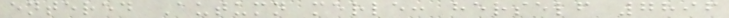entered Autumn merle: herself 7896
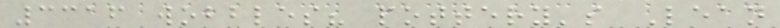3316 wobbles? pottery's Lean
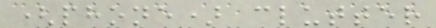(phone) clutter
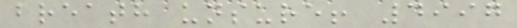breath unsure! 4997
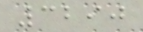3290
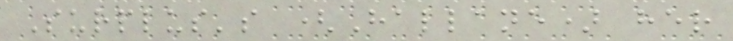Surplus's (Hallane) her
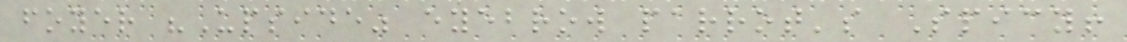foyer "Upside" eyebrow parrot's Spicy!
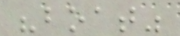"boat"
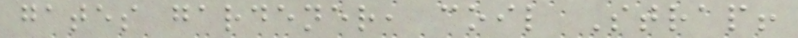gates gardener, coil Strap!
